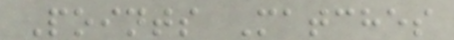Points Matches
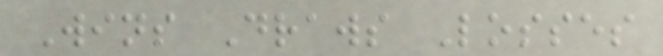Wins Draws Losses
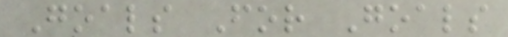Goals For Goals
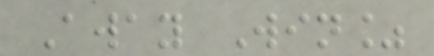Away Win%
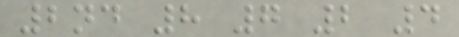2nd 8 7 2 4
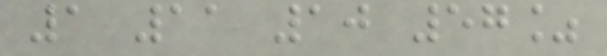1 11 10 57%
